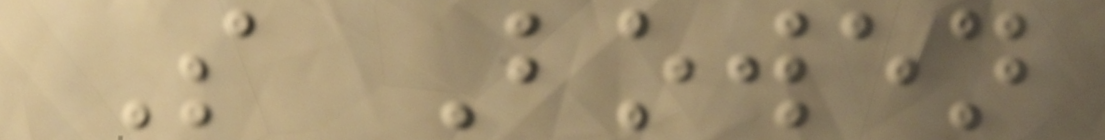S Bowen
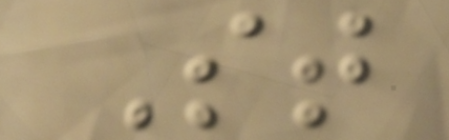St
